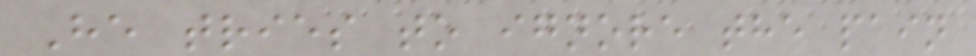He tries to ignore the pain
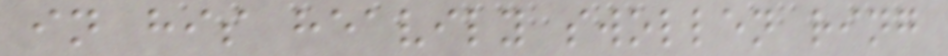in his heavily swollen ring
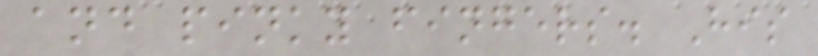and pinky fingers. His
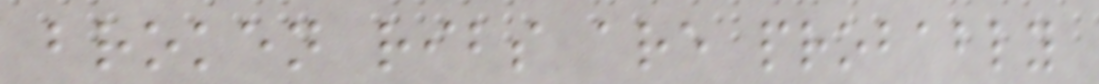broken ribs are probably
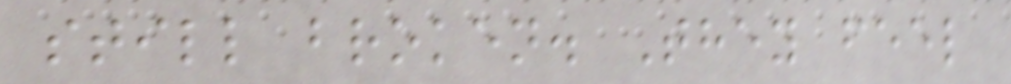still broken. They feel
